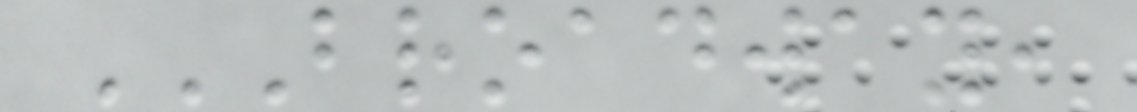BROADWAY,
